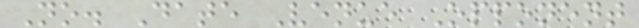No. Date Venue Opponent
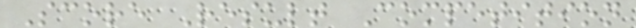Score Result Competition
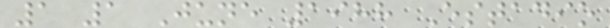1 1 June 1988 Estadio
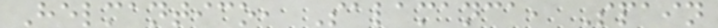Helmantico, Salamanca, Spain
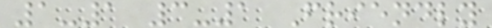1-1 3-1 Friendly
